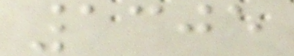1305
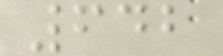642
